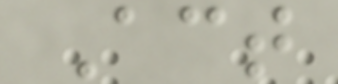Act
